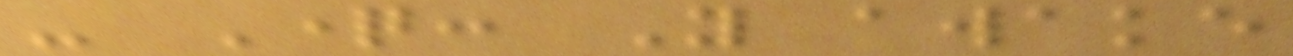- Question: You awake
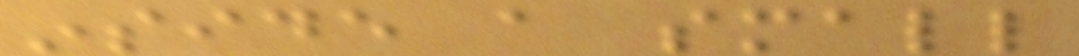inside a small
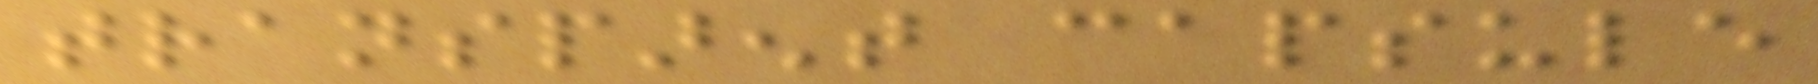transparent capsule
